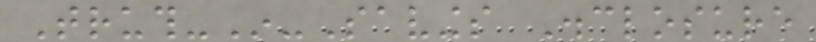Truth-In-Savings Disclosure
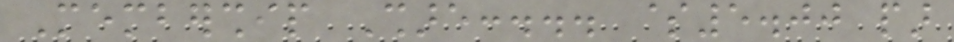Membership Share:... $5.00 par
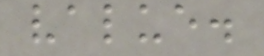value.
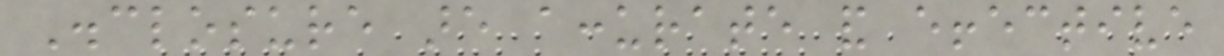Disclosure are accurate and effective
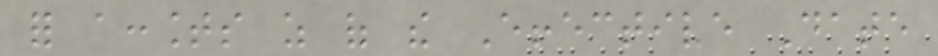for accounts as of the Effective Date
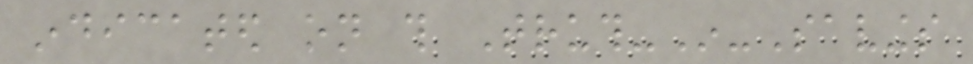indicated on this Truth-In-Savings
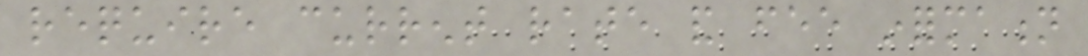require current rate and fee information
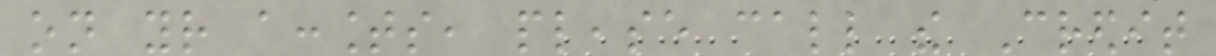on your accounts, please call the Credit
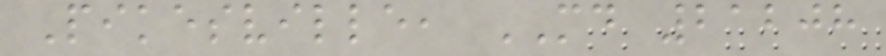Pikesville, MD 21208
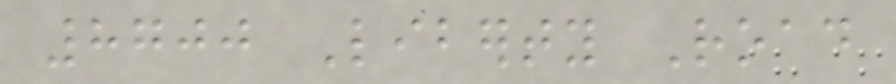8700 Liberty Road
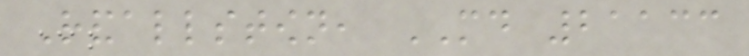Randallstown, MD 21133
